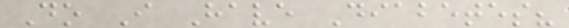Do I Have Diabetes?
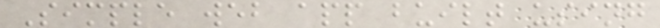Simple web app built using
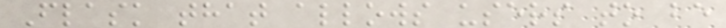Flask that allows users to be
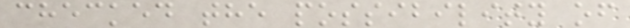checked the possibility of
